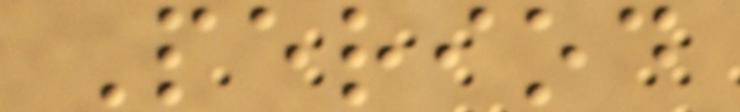Period
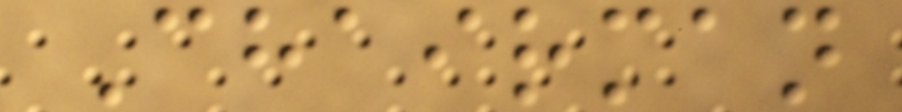Chairman
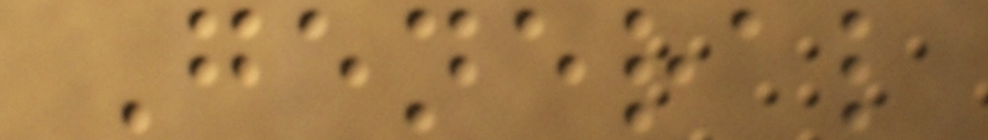General
